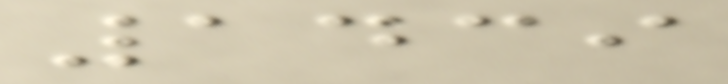1439
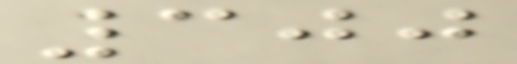300
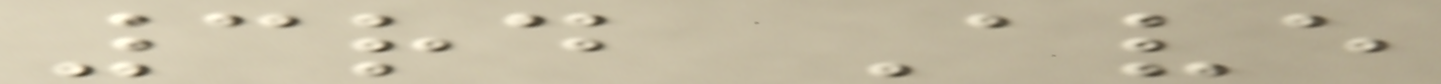3rd Ave
